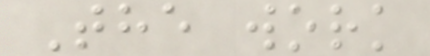The work
